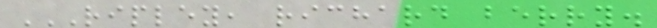RIPLEY, RICHARD BERRY.
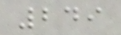249
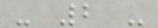- 2 -
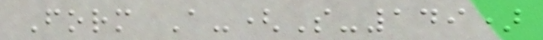Form A-(S-149)
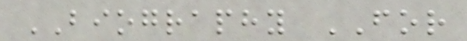BIOGRAPHY FOR
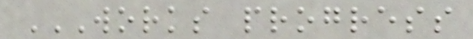WORKS PROGRESS
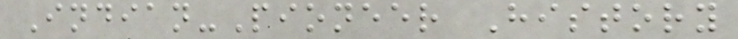Indian-Pioneer History
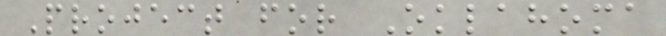Project for Oklahoma
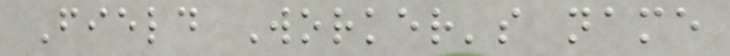Field Worker's name
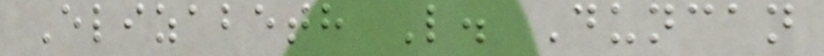Elizabeth L. Duncan
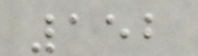152
